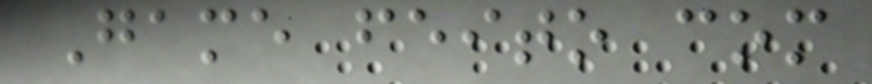Game feito com
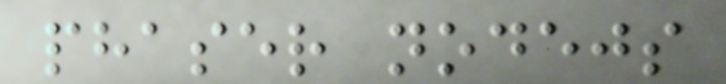phaser nodejs
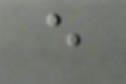e
